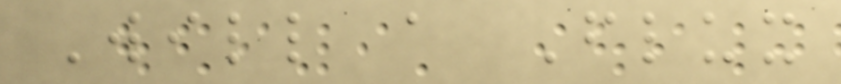Will a Flux
